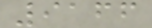9166
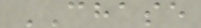CHASE
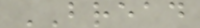BREAD
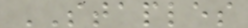STAPLES
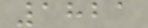1821
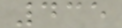435
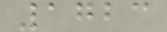1723
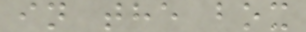in the box
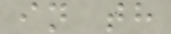in th
